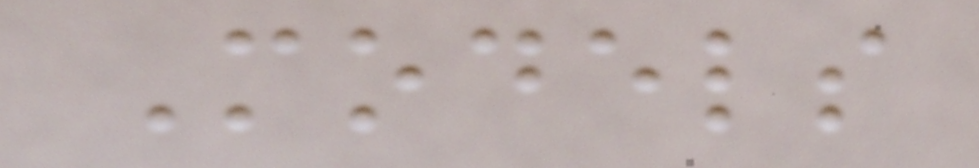Models
